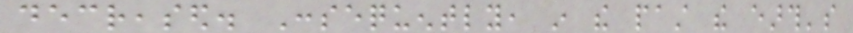decreased. Consequently, in the past the earth's
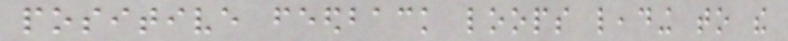positive feedback loops leading to the
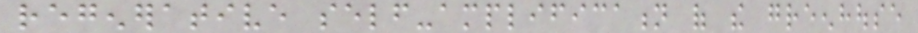regenerative self-amplification of the greenhouse
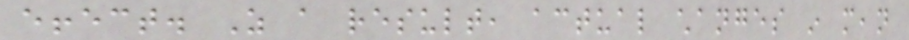effect. As a result, actual changes in mean
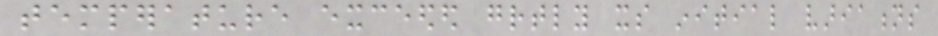temperature exceeded greatly its initial variations
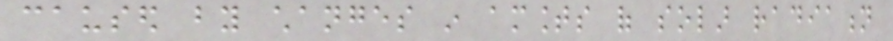caused by changes in amounts of solar radiation
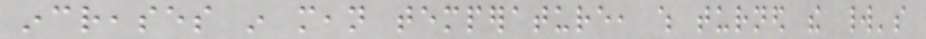increases in mean temperature, which turned the world's
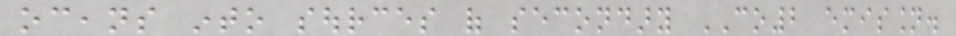oceans into sources of secondary CO2 emission.
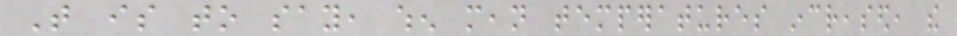That is to say, when mean temperatures increased, the
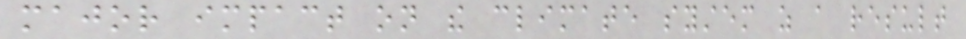major impact on the climate system as a result
